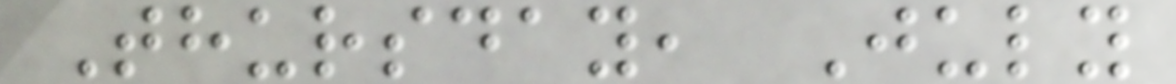Thursday, July
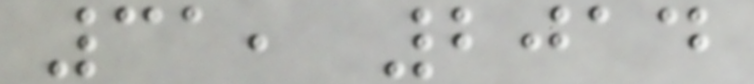31, 2014
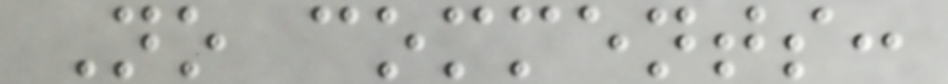No comments:
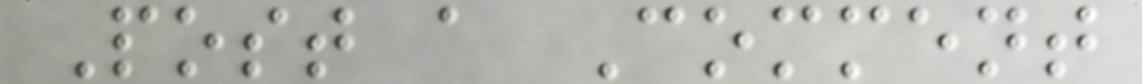Post a Comment
